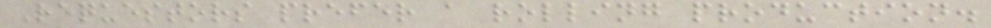Requestors prefer a rolling production.
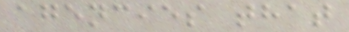agencies that
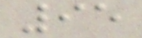95
